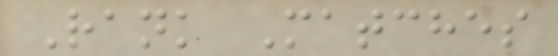Rank Matches
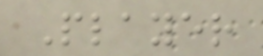Player
